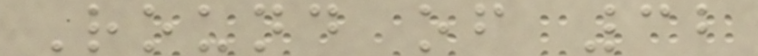Round of 32
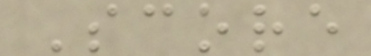Score
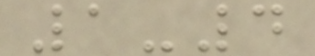1-4
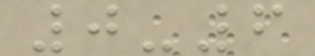0-6
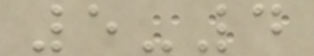5-4
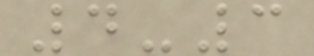4-3
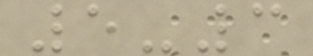5-3
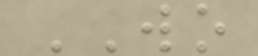WO
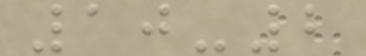10-2
